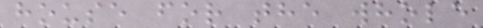house for the whole
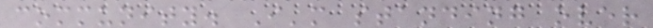community. I'm standing over
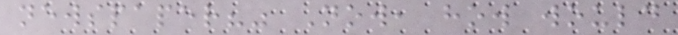newspaper?" Now, how would
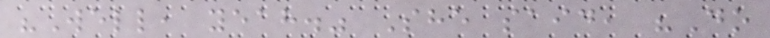"Well, yeah." She said, "Do
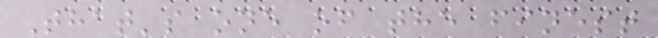That's one of the finest
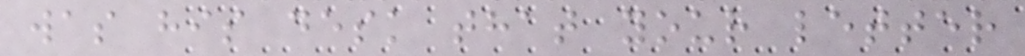was his desk that your letter
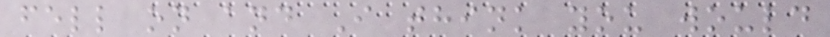fell on and I think you would
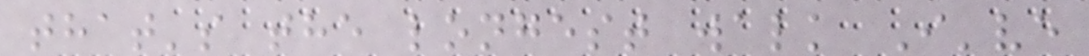that's the longest walk I've
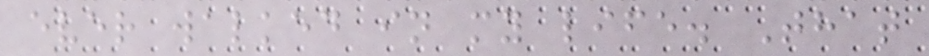ever walked in my life. That
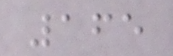165
